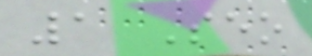1 Seo
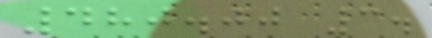480.00 3.
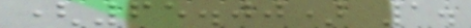(65.00) 1.
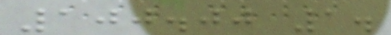100.00 1.
